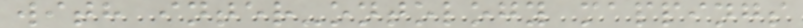with inter-ontology mappings
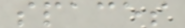spaces
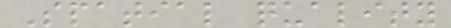Spatial quality
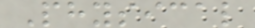Physical
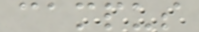campus
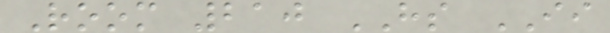Room 210 HS II
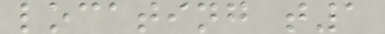locating t1
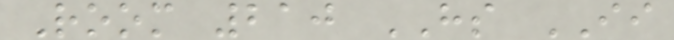Room 210 HS II
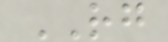RG
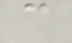c
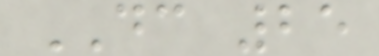DC 25
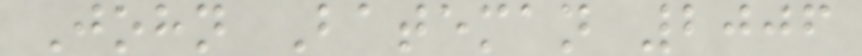John Bateman 2006
